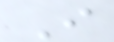I
